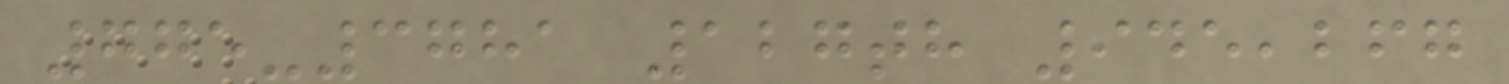775-3781 127th 945,267
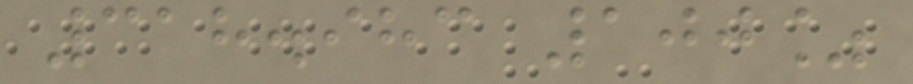318.983 100%
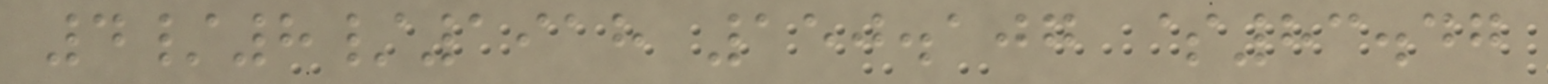4/8/1918 150.107 $83.47
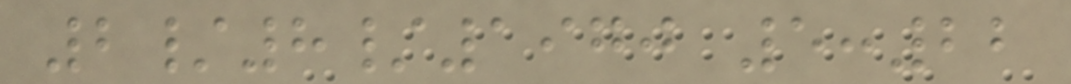2/8/1970 5:22
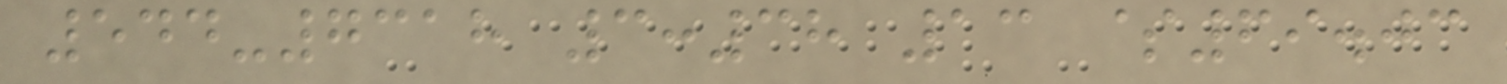544-7318 3:38 13 $69.03
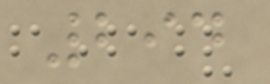294
